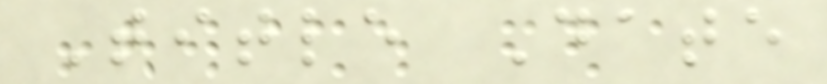Title Date
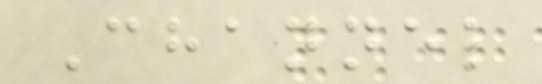Channel
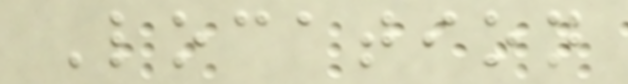Location
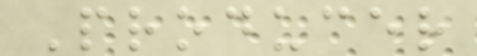Producer
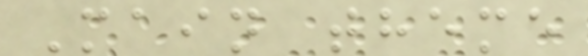Main theme
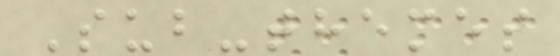Sub-themes
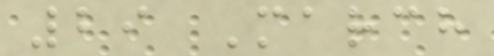29 March
